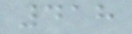418
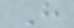H
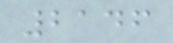2146
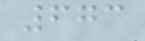673
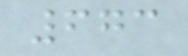673
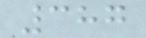387
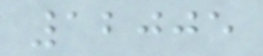12005
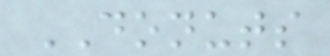DONUTS
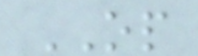OP
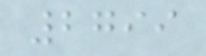2799
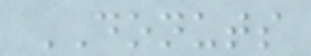DONUTS
